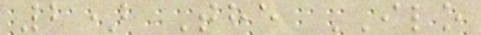2) The ILO
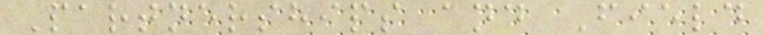Partnerships and Field
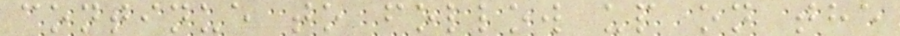continue to follow up on the
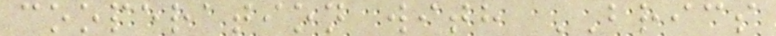cooperation with BRICS
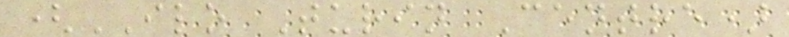(ILO Turin Centre)
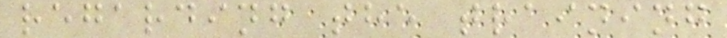regarding the training
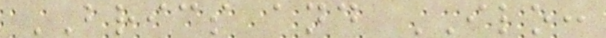BRICS and ILO:
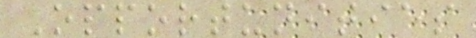Opportunities
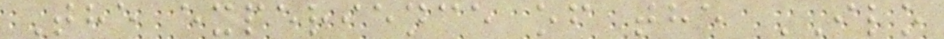The experience of the ILO
